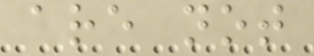are not
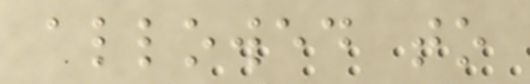allowed to
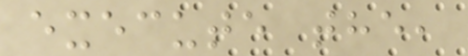execute the,
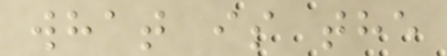what is the
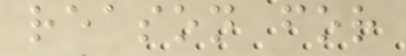reason for
